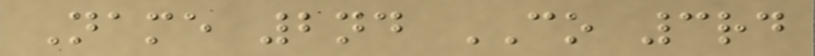Name 2nd CO 3rd
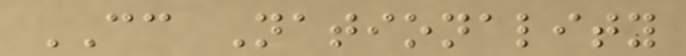CC Nationality
